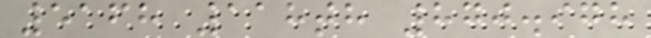5168 118th 870.978
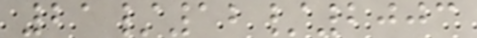21/12/2003
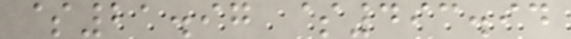$21.97 $493.94
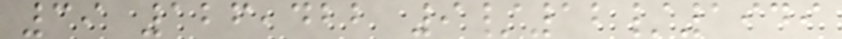39 126,422 9/12/1949
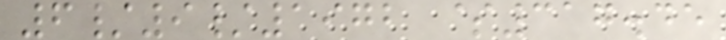6/9/1972 $317.45
